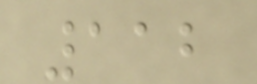112
